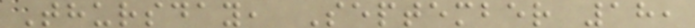Thursday, September 18,
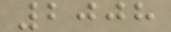2008
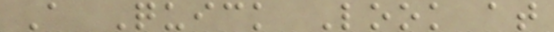A Quick Look at
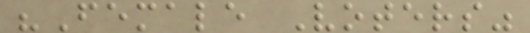"Female Voters"
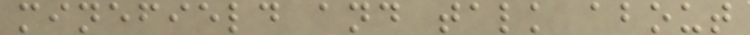minefield and talk about
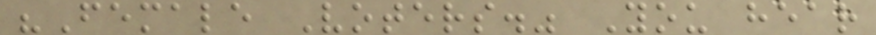"Female Voters." You hear
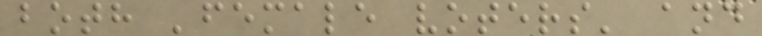both 'female voters' and
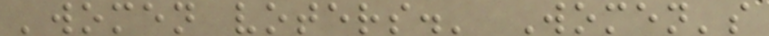'women voters.' Women's
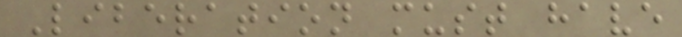Liberation must have
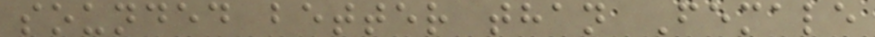sounded better than Female
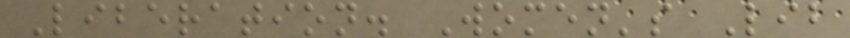Liberation. Women's Lib
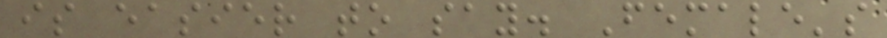is easier to say. Female's
